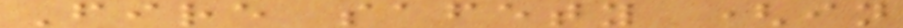Fire safety (in
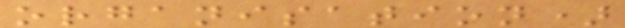organisation)
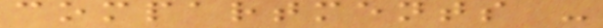compartments -
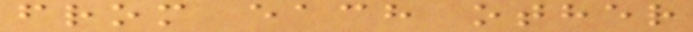from each other
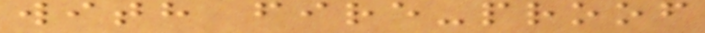with fire-proof
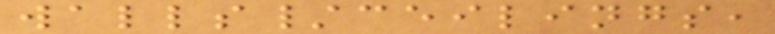walls/ceilings,
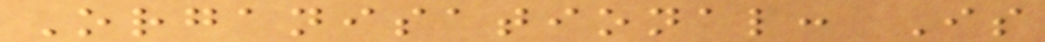Organisational: Is
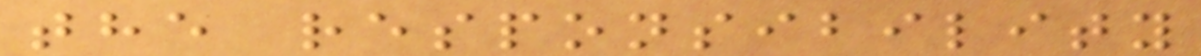the responsibility
